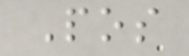Pos
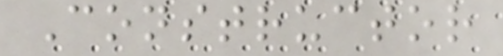Constructor
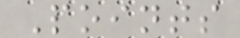Points
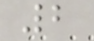2
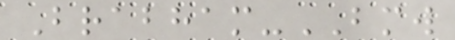Brabham-BMW
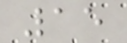15
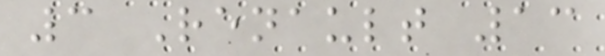3 Renault 13
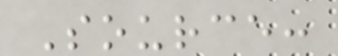Source:
